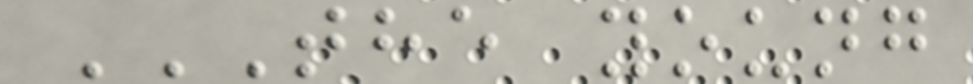THE YOUNG
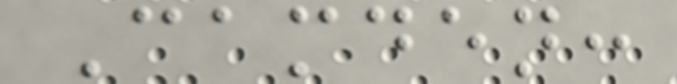Camden:
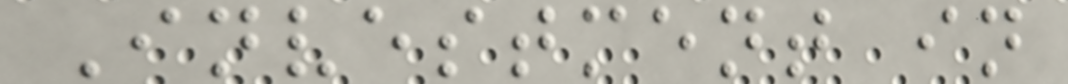Investment in
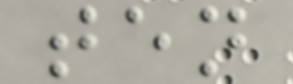ten
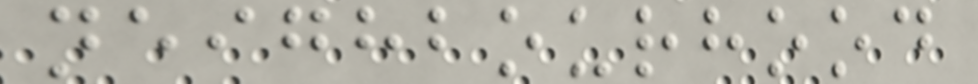neighbourhood
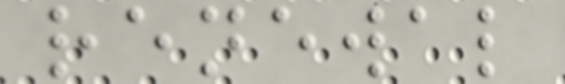renewal
